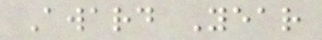Award Year
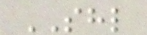SHL
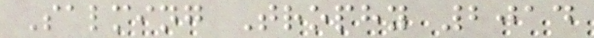Salming Trophy 2014
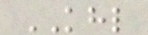KHL
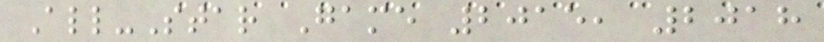All-Star Game 2015, 2018
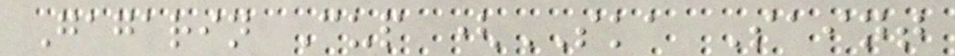Gagarin Cup (SKA Saint
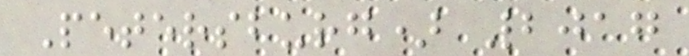Petersburg) 2017
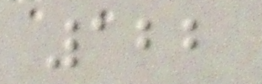122
